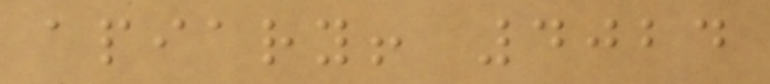apiary! 4024
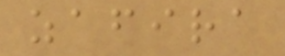zafira
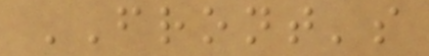FRONT's
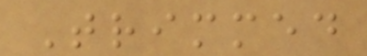Trimmed
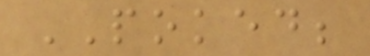POKED;
